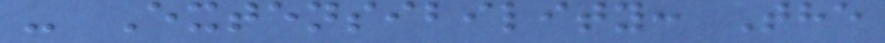- Extensibility: The
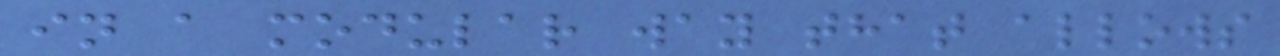in a modular way that allows
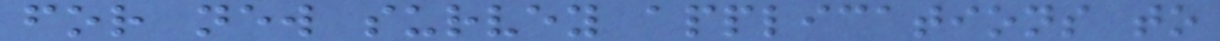for new survey applications to
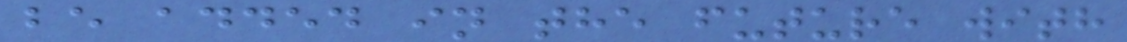be added in the future with
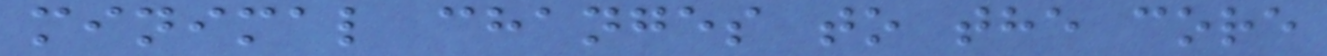minimal changes to the core
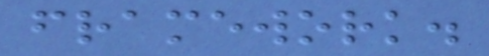framework.
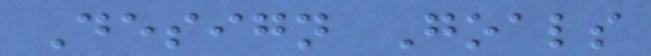Design Goals
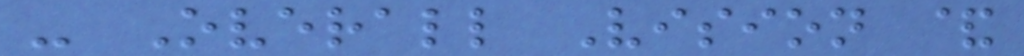- Overall Vision &
